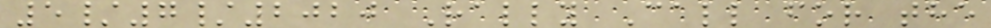5/7/2020 Rally Call for the
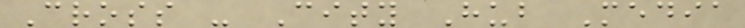Cross - City Hub Media
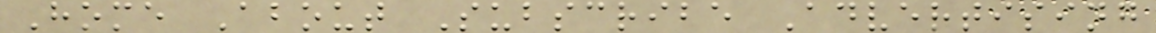Home About Subscribe Advertising
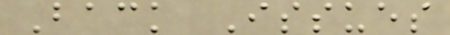Back Issues
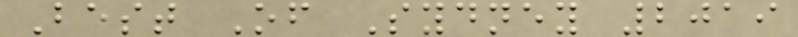Best Of Sydney 2019
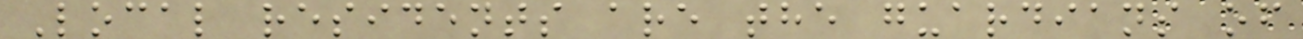Local residents are the guardians of
